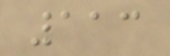113
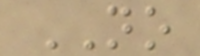NO
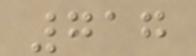717
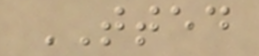TTED
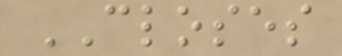CLOSES
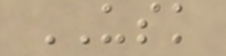USK
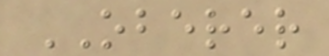OBERER
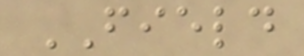FIELD
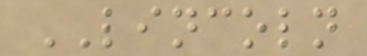LINCOLN
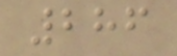286
